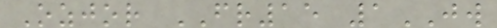Ozjor FR15 1JW
